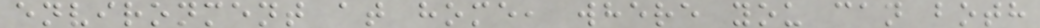environment at home, where you can both
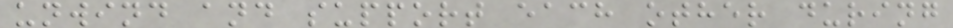unwind and support each other during
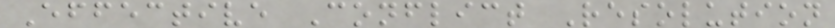Effective Conflict Resolution
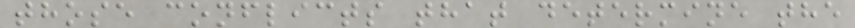those conflicts that determine the
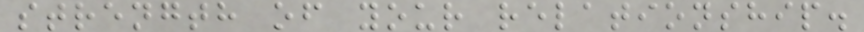strength of your relationship.
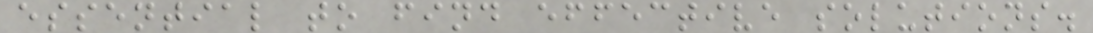essential to find effective solutions.
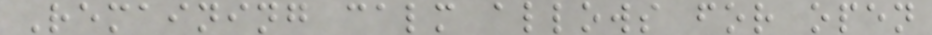Remaining calm allows for open
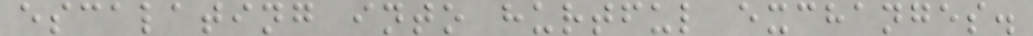escalating into hurtful exchanges.
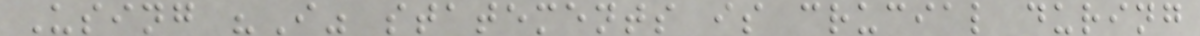Using "I" statements is crucial during
